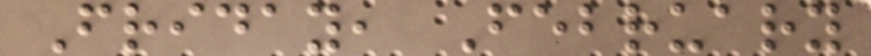Friday, February
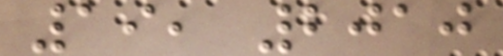19, 2010
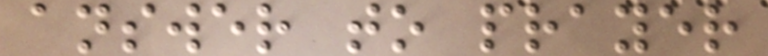answer to prayer
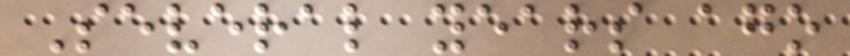Several years ago
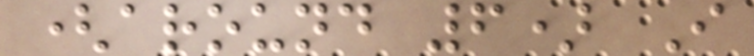(around 6) I
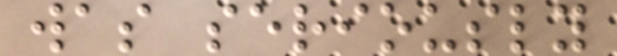was seriously
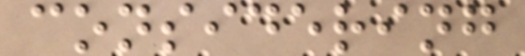considering
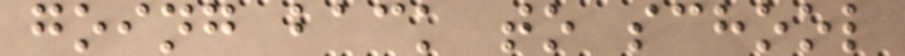going back to school
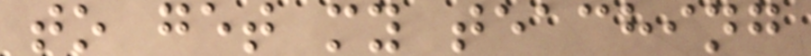to get my teaching
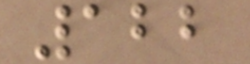122
